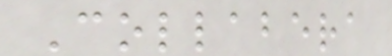Collabera
